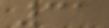31
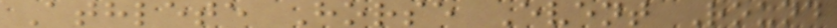Athlete Horse Event Round
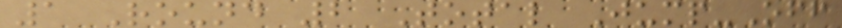1 Round 2 Total Jump-Off
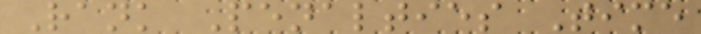Rank Penalties Time
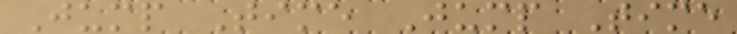Jump Time Jump Time
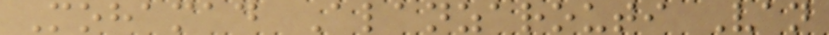Mohamad Alanzarouti Van
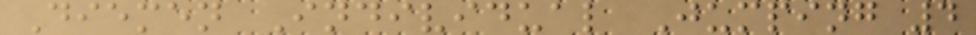Diemen Individual Jumping 4
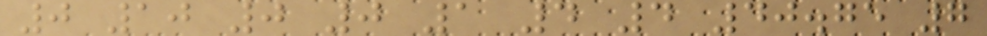0 10 0 0 1 4 4 40.75 7
